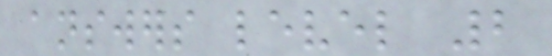answers level 2
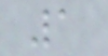1
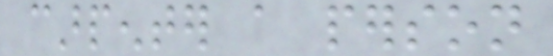carpenter a person
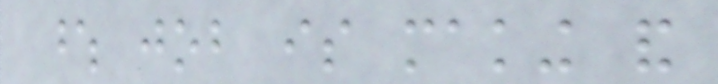whose job is making and
